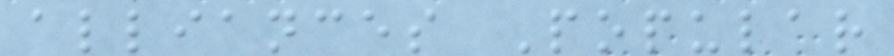alliances Popular
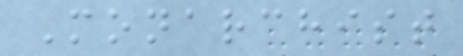Monarchist
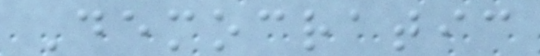Democratic
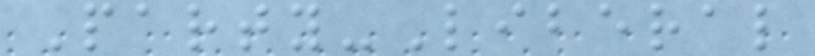Party-Liberal
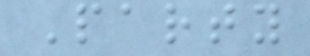Party
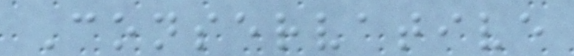Conservative
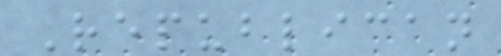Republican
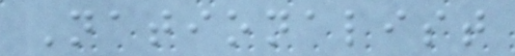Nationalist
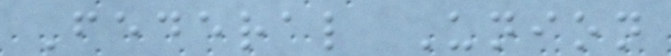Federal Union
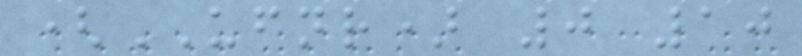(UFNR) 0 10
